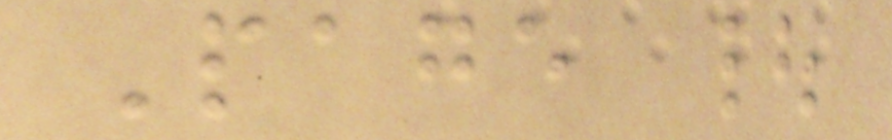Page |
